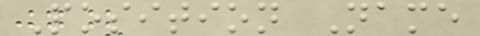Position Name
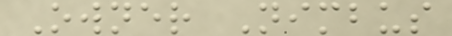Owner Nimbus
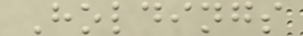Holdings
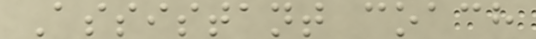Assistant coach
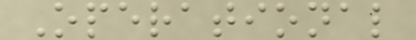Operational
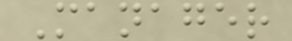Manager
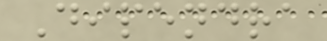Dipendra
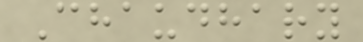Chaudhary
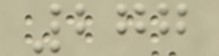277
